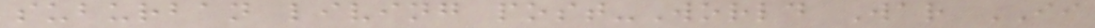suburban living post-World War II
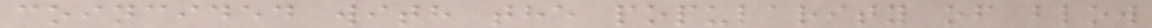coincided with the popularity of blow
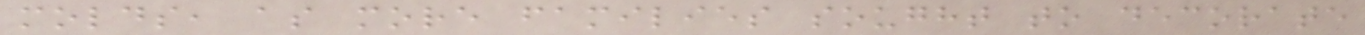molds, as more families sought to decorate
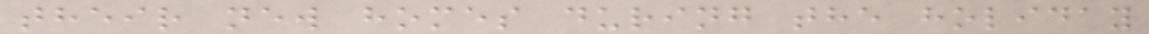their new homes during the holiday
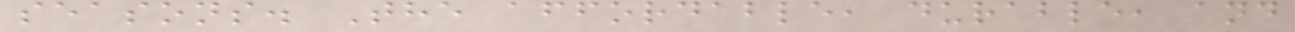seasons. The affordable, durable, and
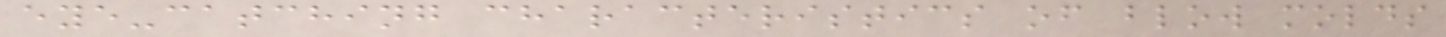eye-catching characteristics of blow molds
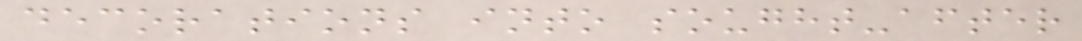decorations into sought-after
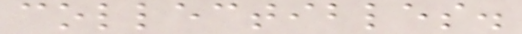collectibles.
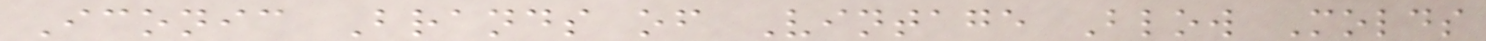Iconic Brands of Vintage Blow Molds
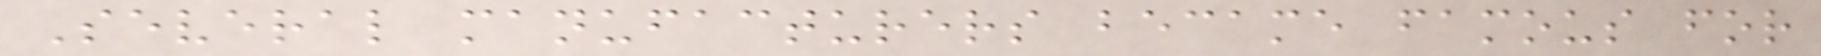Several manufacturers became famous for
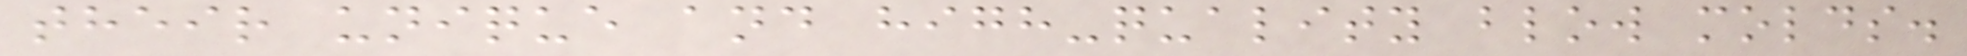their unique and high-quality blow molds.
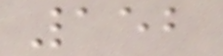152
